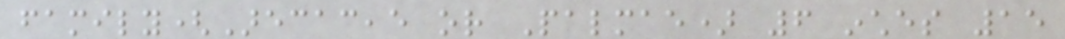family(Arecaceae or Palmae) 6 inches 15
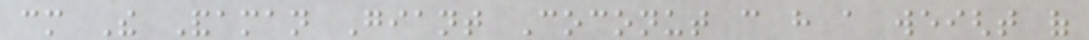cm The Andaman Giant Coconut can have a weight of
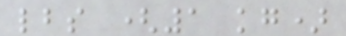lbs (1 kg)
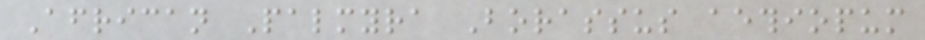African Palmyra Borassus aethiopum
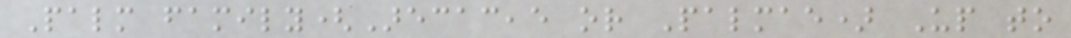Palm family(Arecaceae or Palmae) Up to
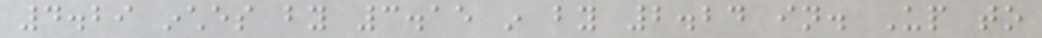4.29 inches by 3.15 in by 2.24 in. Up to
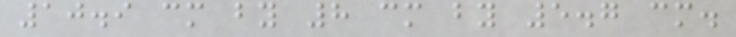10.9 cm by 8 cm by 5.7 cm.
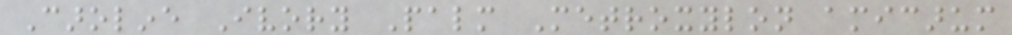Caroline Ivory Palm Metroxylon amicarum
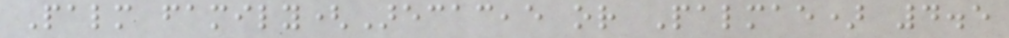Palm family(Arecaceae or Palmae) 4.5
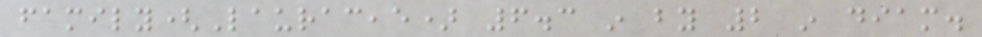family(Lauraceae) 6.3 in by 2 in diam.
